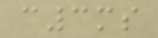c3ms
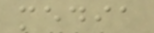media
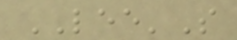LEE'S
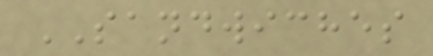SANDWICHES
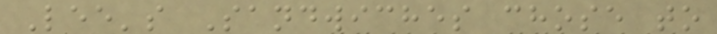Lee's Sandwiches chose to
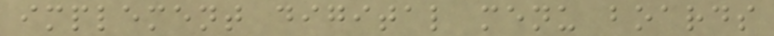implement digital menu boards
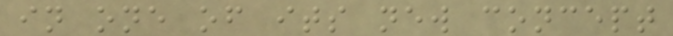in one of its new concept
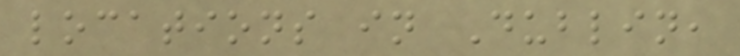locations in Dublin,
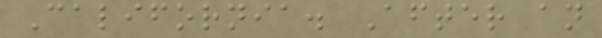California. After an
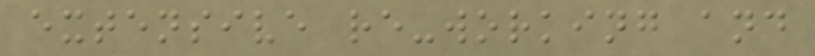extensive re-working and
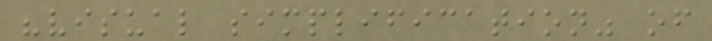"visual simplification" of
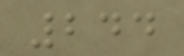244
